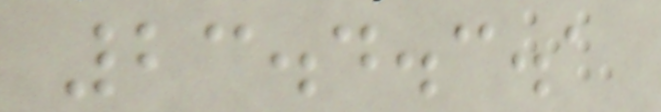23.4.3.1
